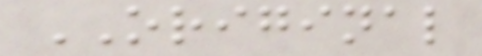ORIGINAL
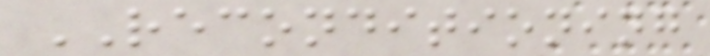RECONDITIONING
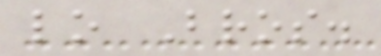lo Bros.
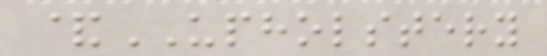&UPHOLSTERY
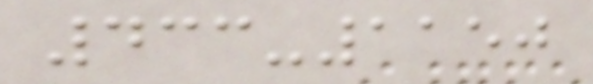433-1150
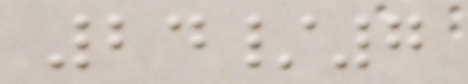24/7
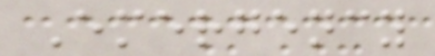Emergency
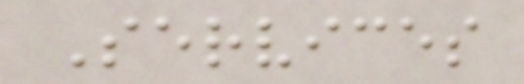Services
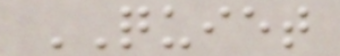QUIET
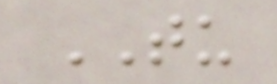TU
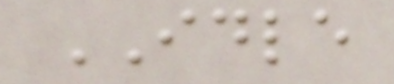IDLE
